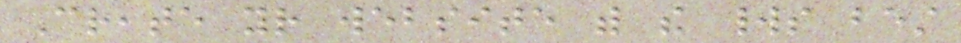Create your website with the worlds best
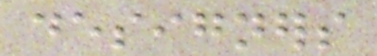designers
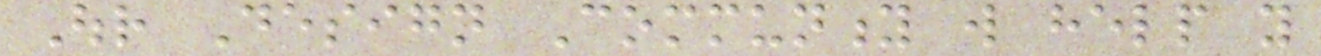Our Design Community will help you
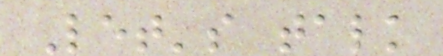Let's talk
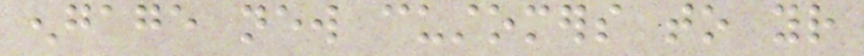engage new customers to your
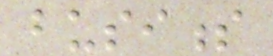business
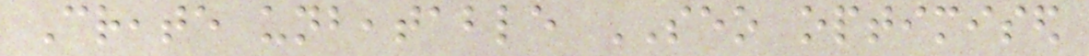Create unbeatable SEO optimised
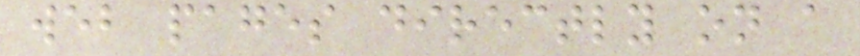web pages directly on a
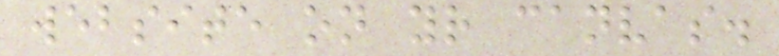website on your canvas.
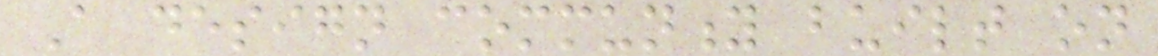A design community built on
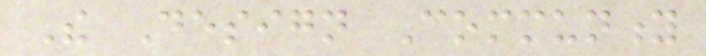The Design Community
